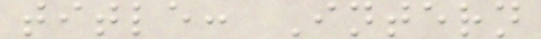title: Intern
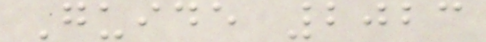Guide 2023
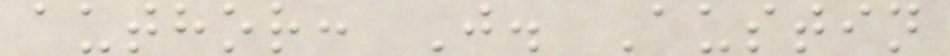author: J. Austin
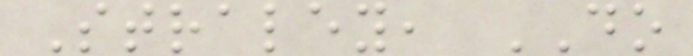Straley, DO
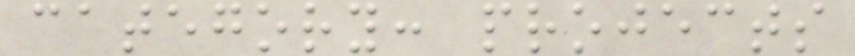category: projects
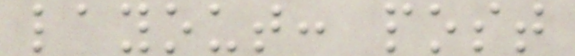layout: post
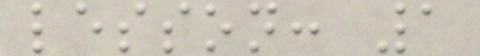lesson: 1
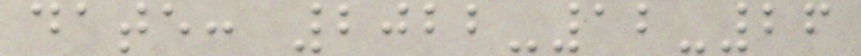date: 2022-12-26
